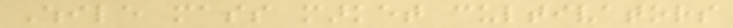While mass market cultivators
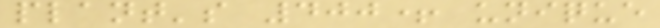plant's 400+ unique
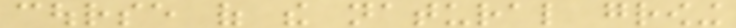course of the natural growing
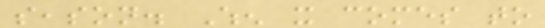season. When it comes to
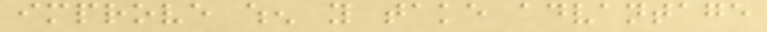improve when you take advantage
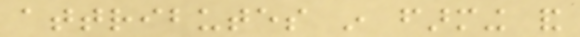attributes in farming and
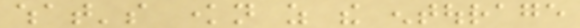what's known as the entourage
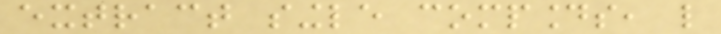extract single compounds, like
